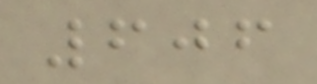606
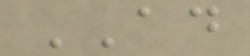AD
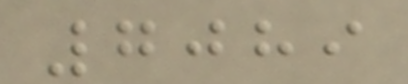7089
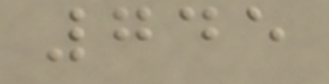745
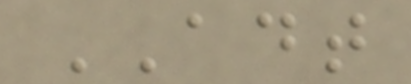ADT
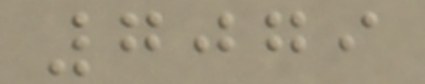7079
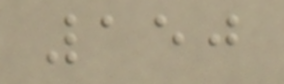150
